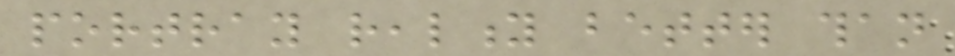portray reality better than
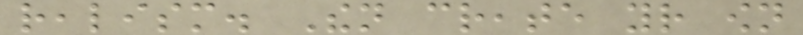realism. Then create your own
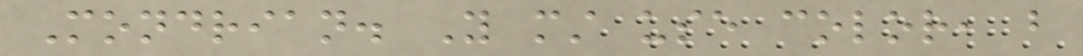Mondrian. You must use color, but
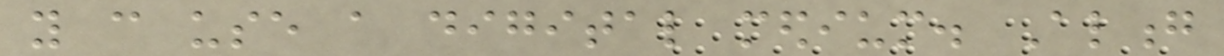you can use a digital medium. Along
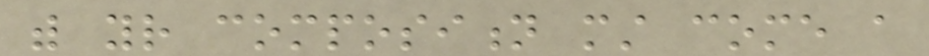with your composition must come a
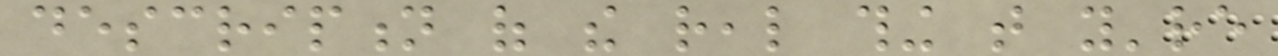description of the real thing that you're
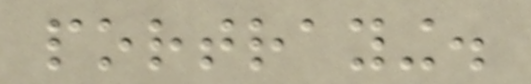portraying.
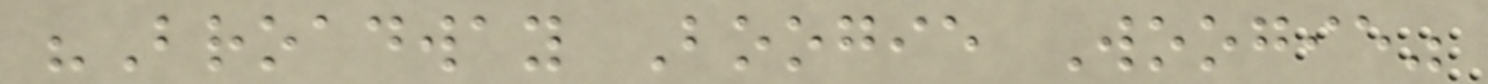"Broadway Boogie Woogie"
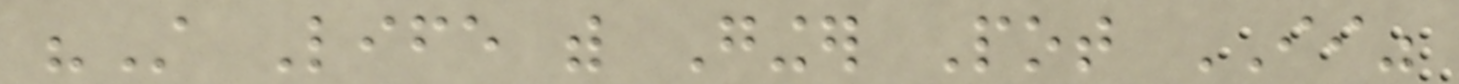"Still Life with Ginger Pot II"
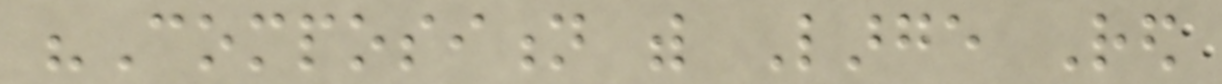"Composition with Large Red
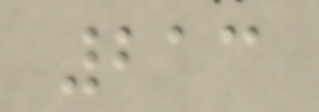213
